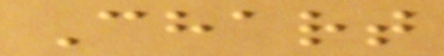Chart
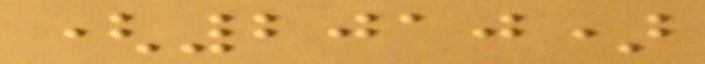(2010)
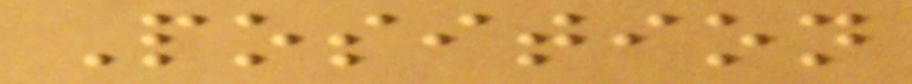Position
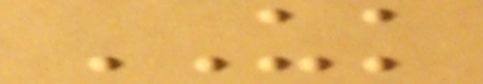UK
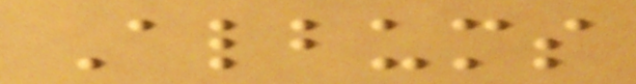Albums
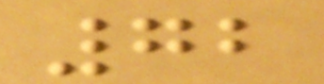72
